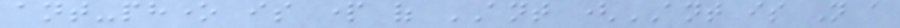ant-phone is part of ANT (ANT is Not a
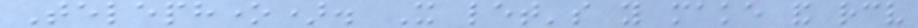Telephone). It let's you make and receive
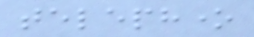telephone
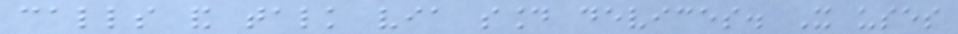calls and talk via sound devices. It uses
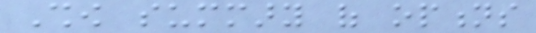Show summary of options
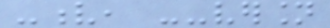-v, --version
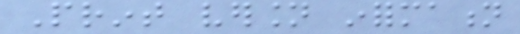Print version information
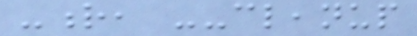-r, --cleanup
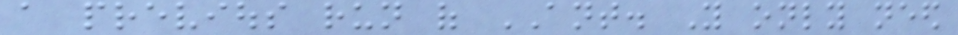a previous run of ANT. You only need
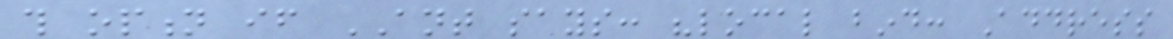this option if ANT says: "local bind: Address
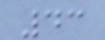43
